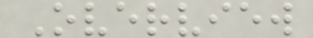Overview
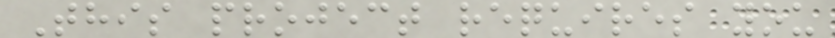This project requires you
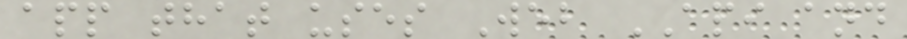app that uses Web API and
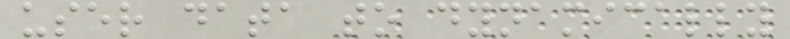user data to dynamically
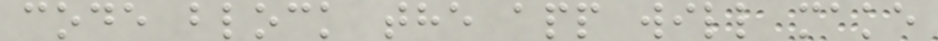code block the app will make
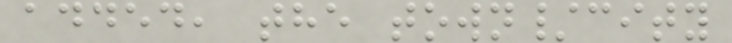added, the town/city
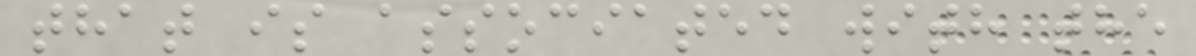that is associated with the
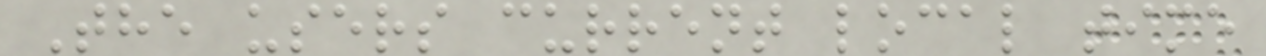The users current local time
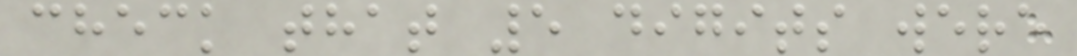check that 5 digits were
